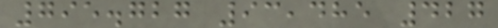795.727 93,485 427
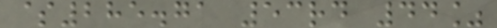$285.71 53rd 44%
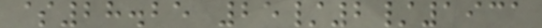$28.25 25/2/1931
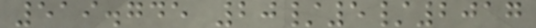519.745 20/5/2017
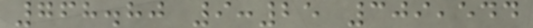768.80 9:25 309,544
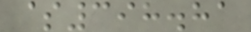$398.81
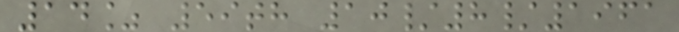14% 59th 10/8/1961
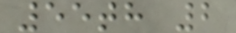55th 2
